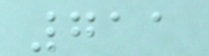711
